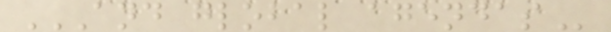AND GLOBAL AGENDAS
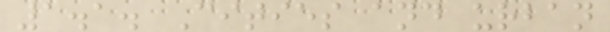1.1. Cities and urban
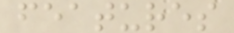features
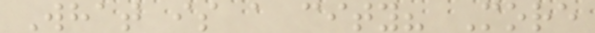What is a city? More
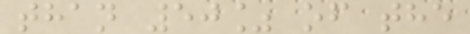than 50% of the
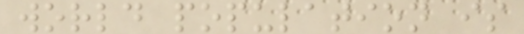world population is
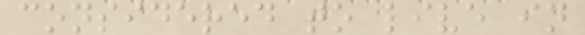considered to live in
